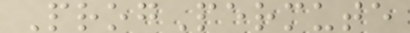ProgPermute
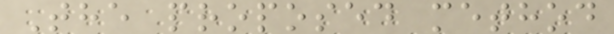The proposed method
